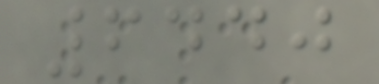6440
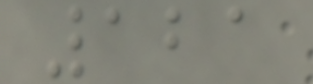121
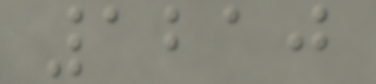1210
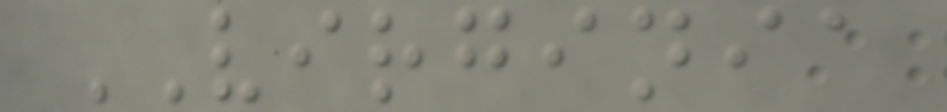VIRGINIA
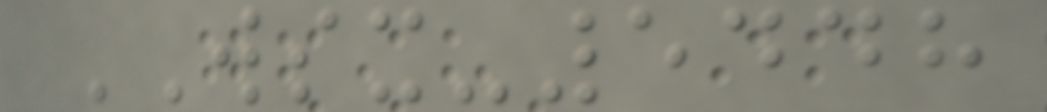WSX-5448
